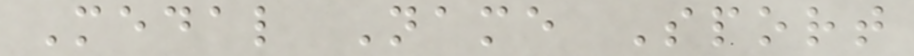Medal Name Sport
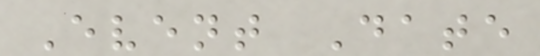Event Date
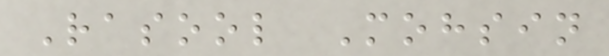Rasool Mohsin
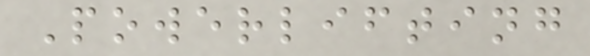Powerlifting
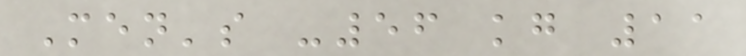Men's -56 kg 11
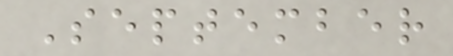September
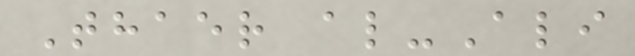Thaer al-Ali
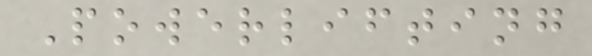Powerlifting
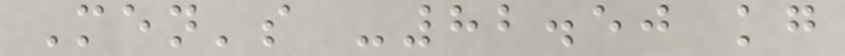Men's -82.50 kg
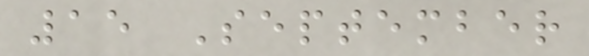15 September
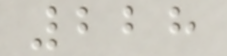228
